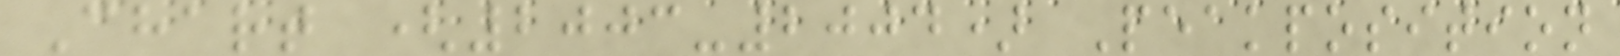Chart (2003-2004) Peakposition
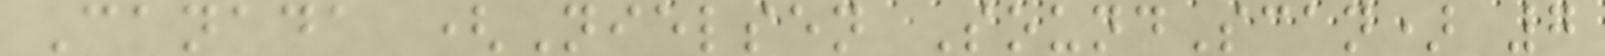Canada (Nielsen SoundScan) 7
